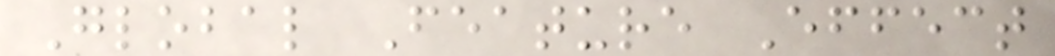Global Feature Effect
